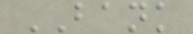BANK
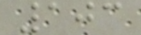103
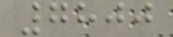7800
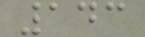143
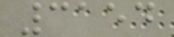3154
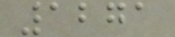1271
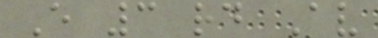E 3 rd Av
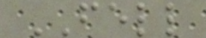FELL
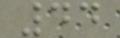44
